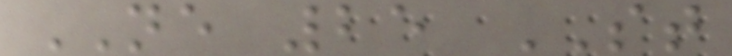NE 25 ST
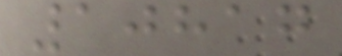10817
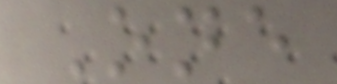One
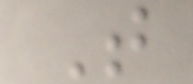T
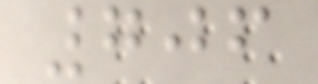706
